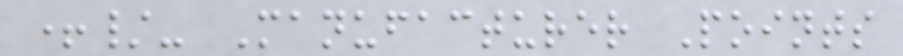+/- Manufacturer Points
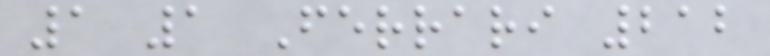1 1 Ferrari 212
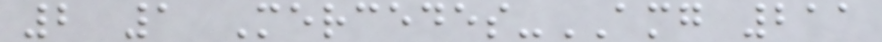2 1 Mercedes-AMG 211
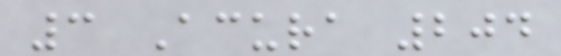3 Acura 204
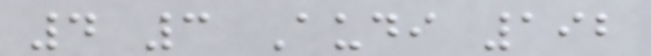4 3 Audi 192
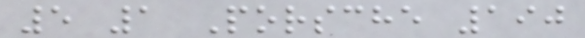5 1 Porsche 190
